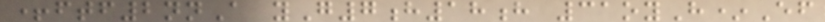+ftf2nnA yG7h18h 31oyH*Ef
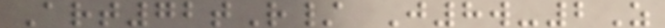Art72tR/ J8w-2Z
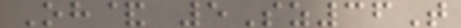Oh& 5Sz36T
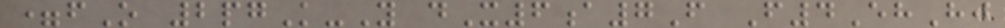=fO 2pgK-Y dX6a7F F4EhHj
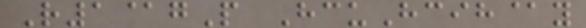R1@gP HcuHcih@y
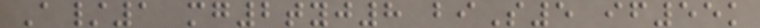A/1 mg2tyj8 biS5 if55k
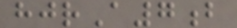hjrA7b
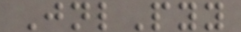JnlPyy
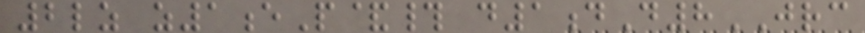2lz z1eP&# d1dD8JRC
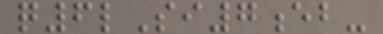q6lSi7eb-
